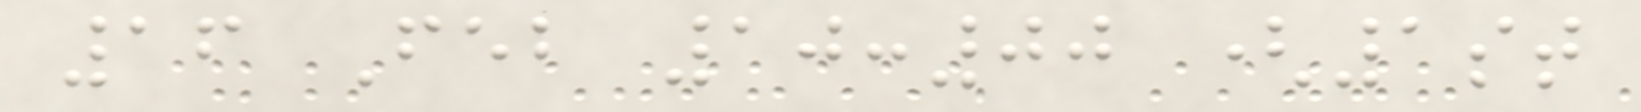16 Feb 10:00 (1st
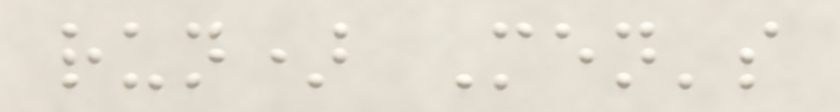run) Men's
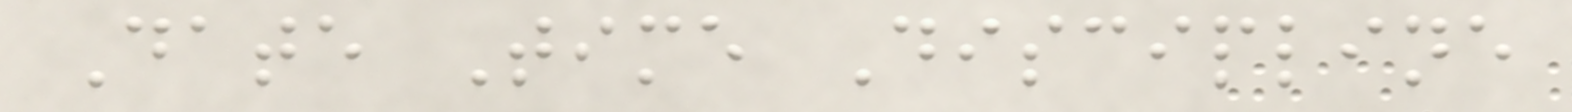Date Time Discipline
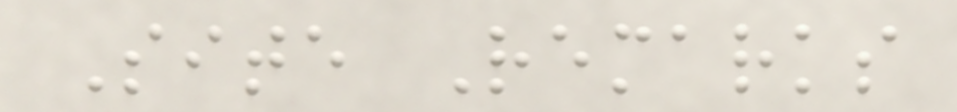Site Remarks
